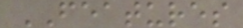FEATURES
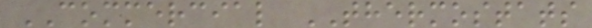COMMERCIAL THERMOSTATS
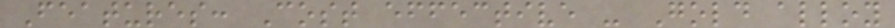Features: Cost effective - Gold alloy
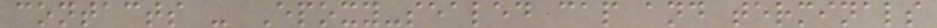contacts - Epoxy-sealed cap and terminals
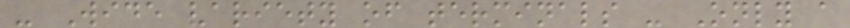- Wide variety of terminals - Only a
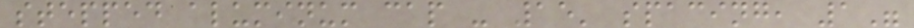stepped aluminum cap - 15' spacing, 1"
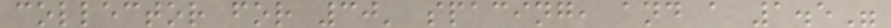collector for 30' spacing, and a 1.5"
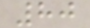80
